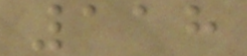118
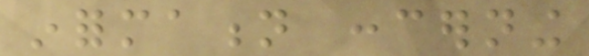information concerning
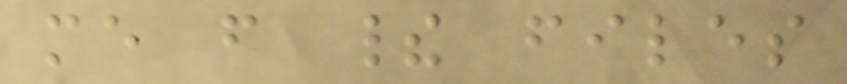me from their files
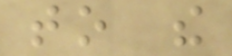to the
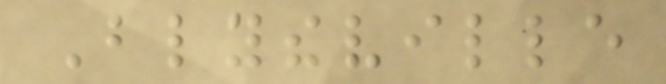Blytheville
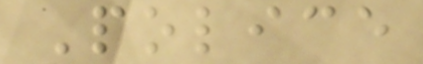Police
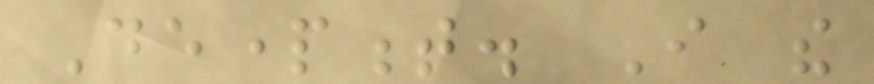Department. I the
